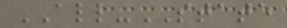ALL-STATE
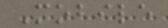Mobile
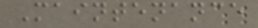Maintenance
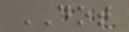DOT
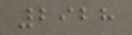2928
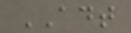ADT
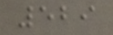529
